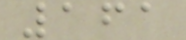161
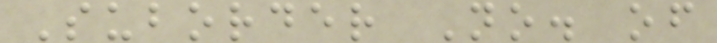Suborder No. of
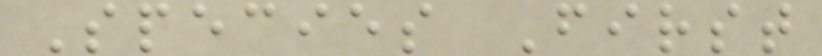Species First
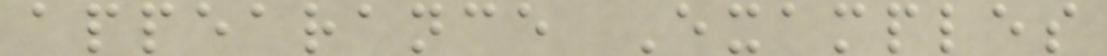appearance Examples
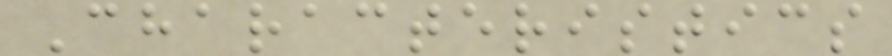Characteristics
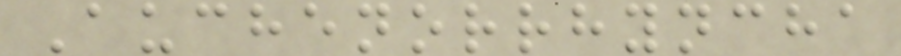Auchenorrhyncha
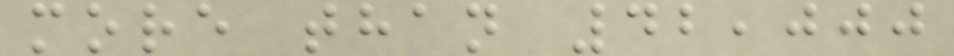more than 42,000
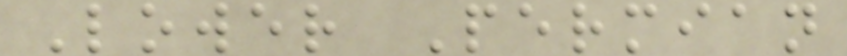Lower Permian
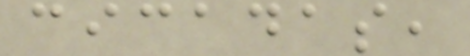cicadas,
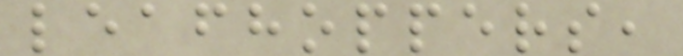leafhoppers,
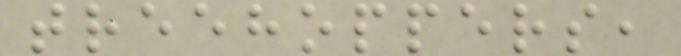treehoppers,
